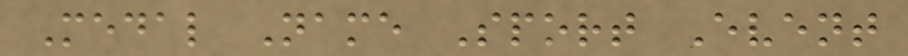Medal Name Sport Event
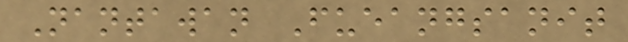Nantawan Fueangsanit
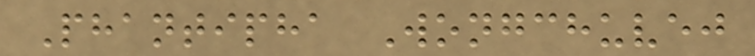Phantipha Wongchuvej
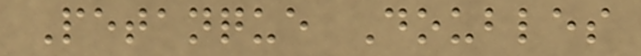Petanque Doubles
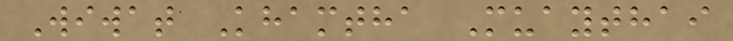Wiwat Khamtha Muaythai
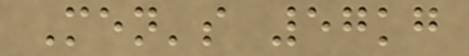Men's 57kg
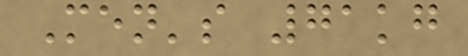Men's 71kg
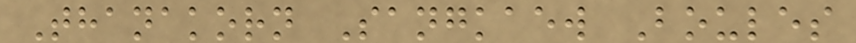Thanakorn Sangkaew Boules
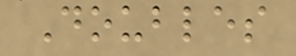Doubles
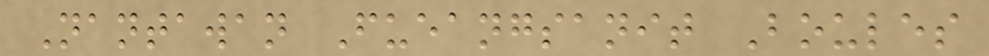Nantawan Fueangsanit Boules
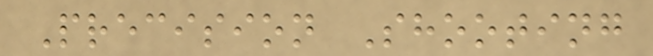Precision Shooting
